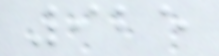925
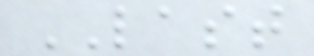LAST
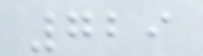729
